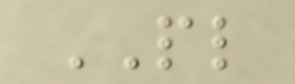PL
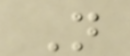N
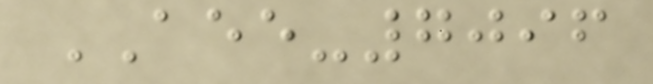AEE-7096
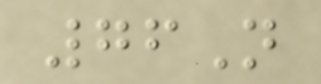76N
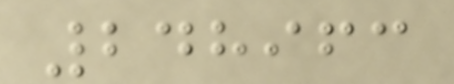248963
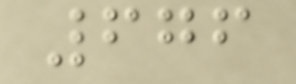676
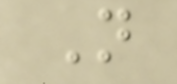N
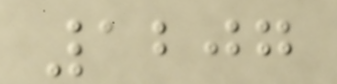1207
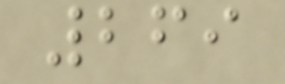269
